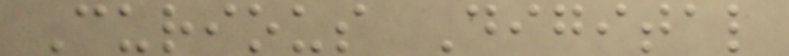Curious Digital
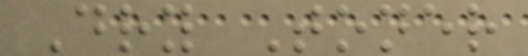Dry Toner
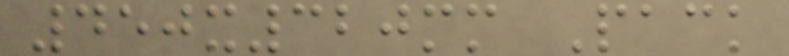450x320mm Pack
